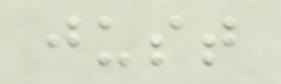just
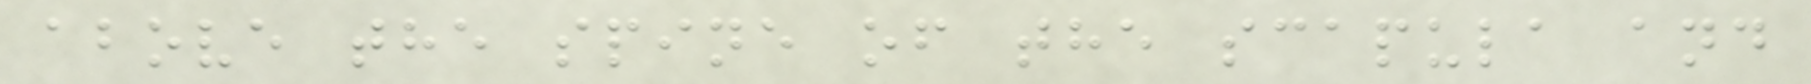above the spine of the scapula and
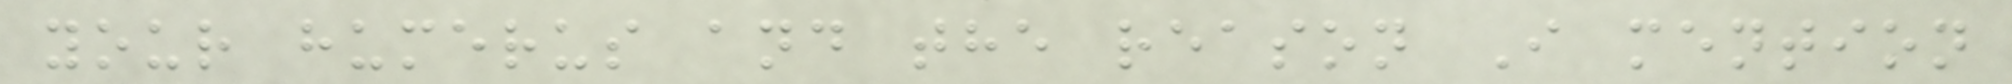your humerus and the reason I mention
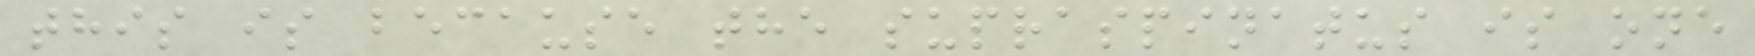this is because the supraspinatus is one
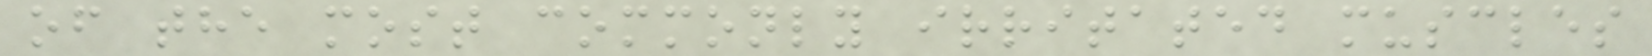of the most commonly irritated muscles
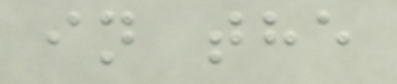in the
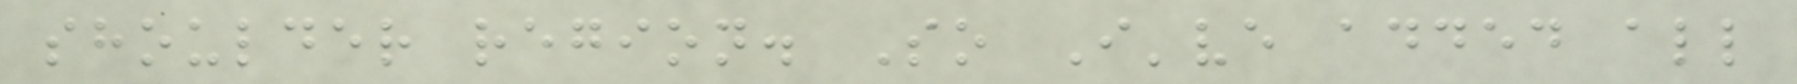shoulder region. So I've added all
